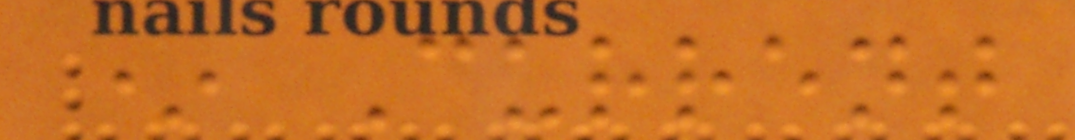* Current
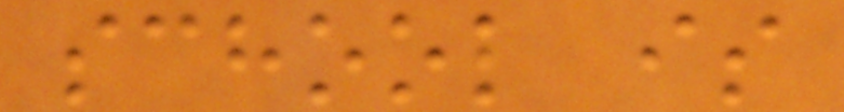school is
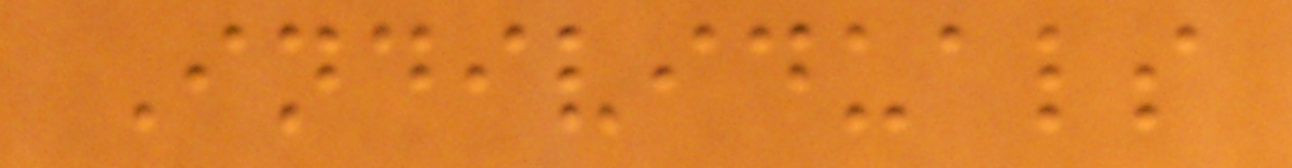Individuals
